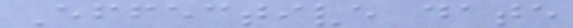Effective date
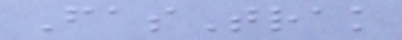FasTrak
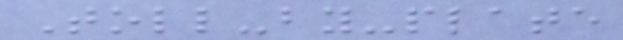Toll-by-plate
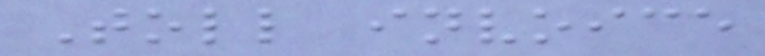Toll invoice
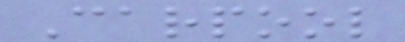Carpool
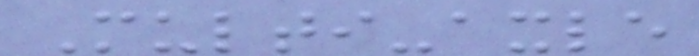Multi-axle
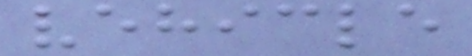vehicle
